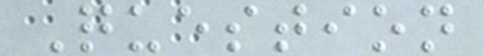Question
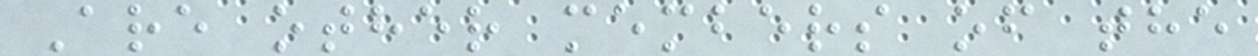Are other members of the
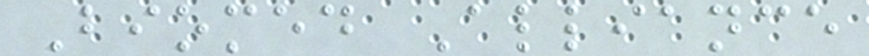Biomed Alliance
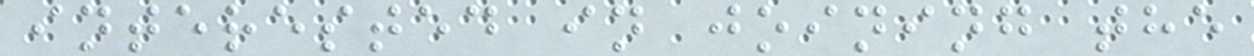interested in joining the
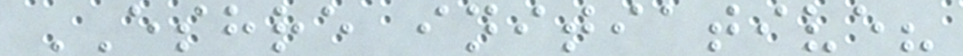ESHRE initiative?
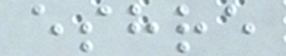eshre
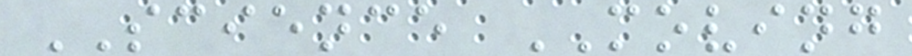SCIENCE MOVING
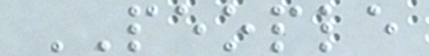PEOPLE
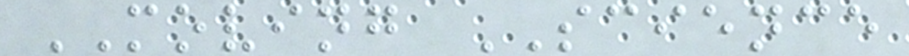MOVING SCIENCE
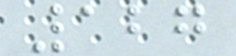127
